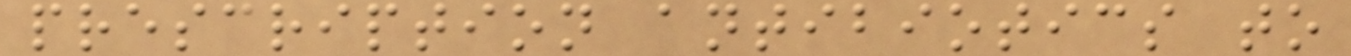prescription antibiotics to
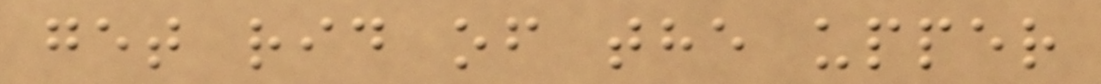get rid of the upper
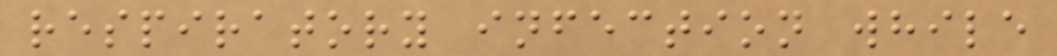respiratory infection while
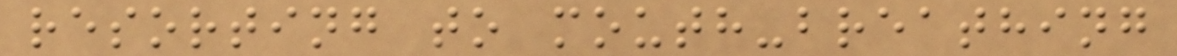resorting to mouth-breathing
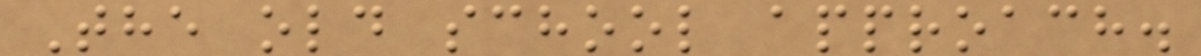The old school approach.
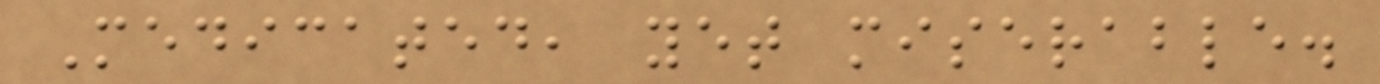Medicated, yet miserable.
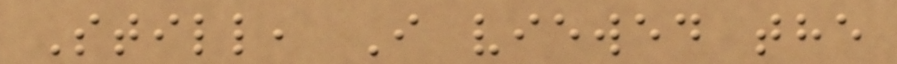Still, I viewed the
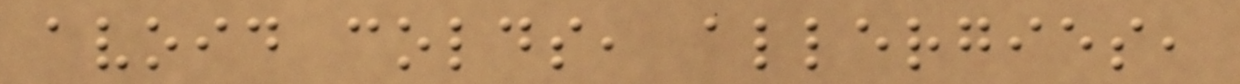avoid colds, allergies,
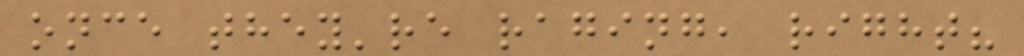once they're raging, right?
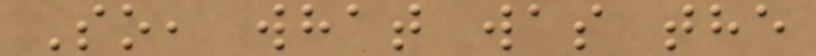So, what was the
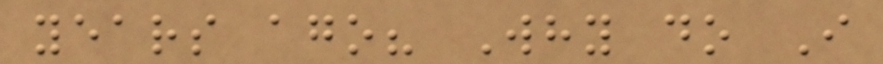years ago? Why do I
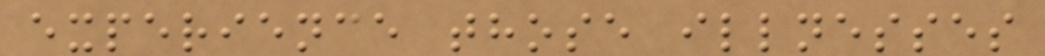experience those illnesses
